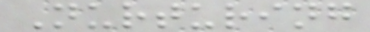Nurturing
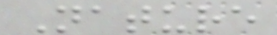Nature
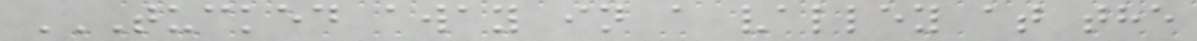TUCKED AWAY IN A VALLEY AT THE
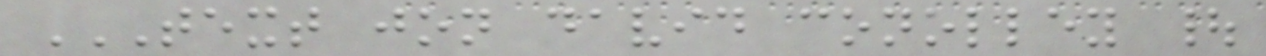TEXT JON DAVID CONOLLEY |
